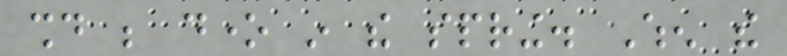should be done in the spring. When the
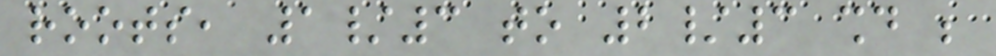roots, 1/3 to 2/3 should be
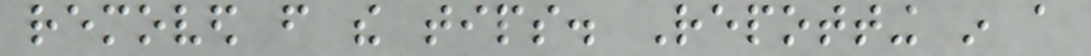removed from the tips. Repotting in a
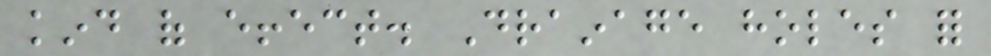kind of effect. Drainage holes for
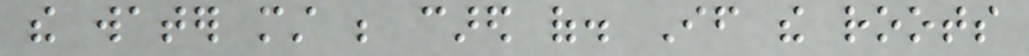the water must be cared of. If the roots
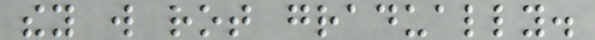they will rot gradually.
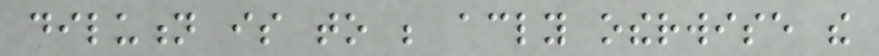dilution is to be accordingly otherwise the
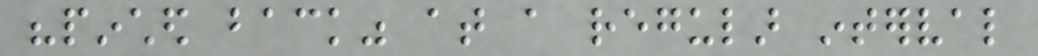"pinched back" at a regular interval
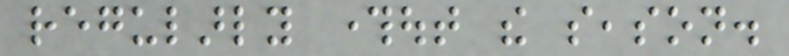regularly throughout the season.
